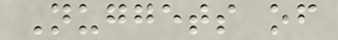Nuggets of
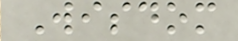Wisdom
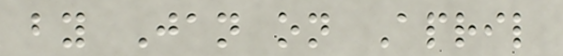by Jan on April
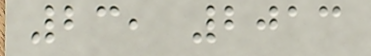23, 2013
